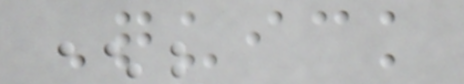Quick
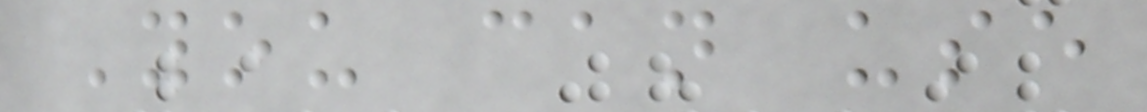You can use
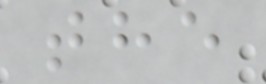the
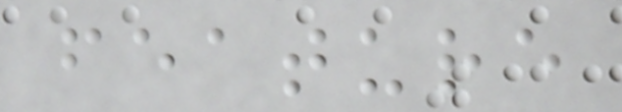feature
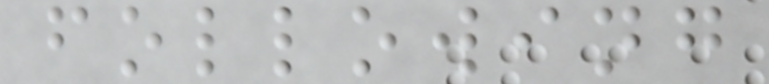following
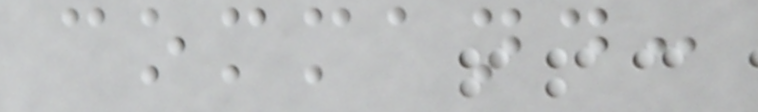command:
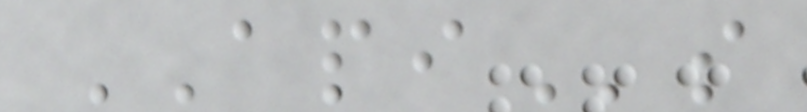APIs
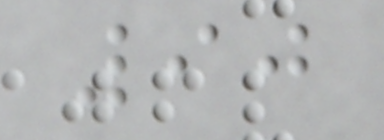90
